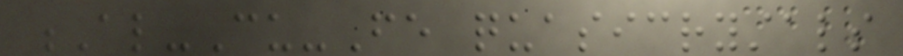Al-Cu-Fe quasicrystals
